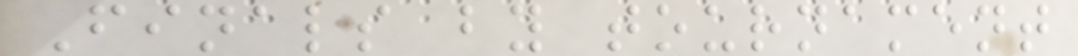Finals by tournament
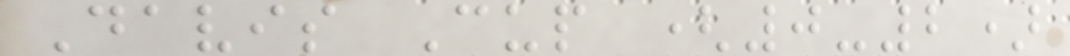Davis Cup (0-2)
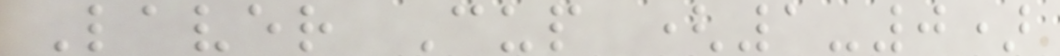Laver Cup (1-0)
